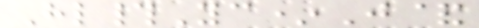Hl#Yc*J&
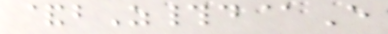&bZ#d@E
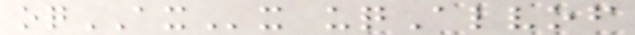oqAXx uqAlvof
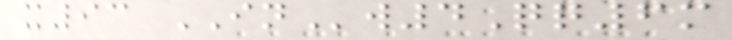x93 INw4Qq6m
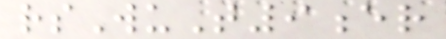rsWuT9er
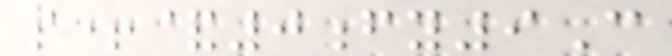s+&0fy9C
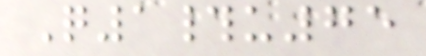Q1#u75
